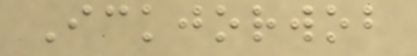Ickjorwob
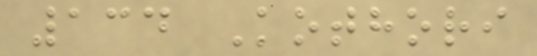134 Kothori
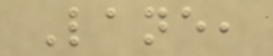Lane,
